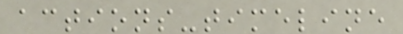actions-timeline
